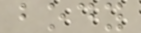body
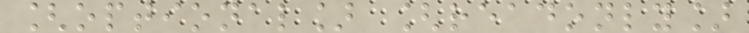[optional] [readonly]
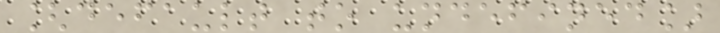[default to undefined]
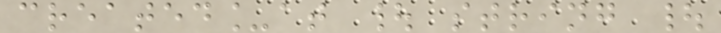created_at | string |
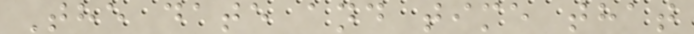The date and time that
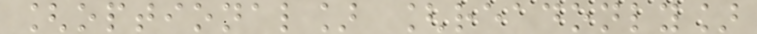[optional] [readonly]
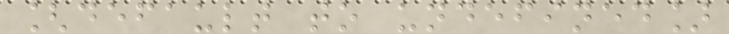[default to undefined]
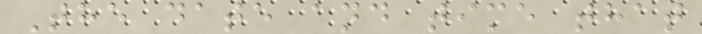The date and time that
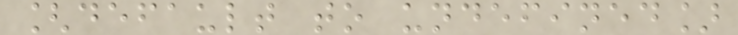[default to undefined]
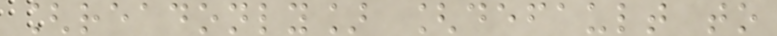[readonly] [default to
